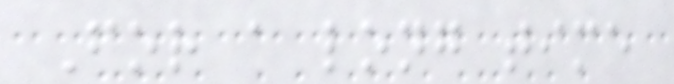For a long time
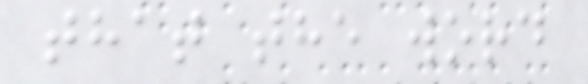that the word
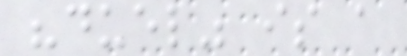"duel" is a
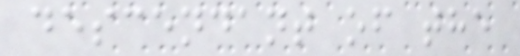descendant of the
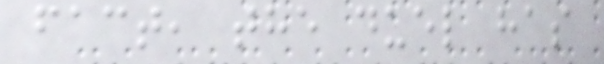fact, the duel has
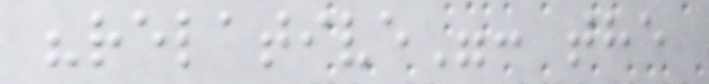"relative": the
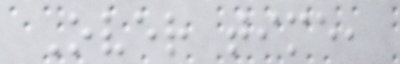Over time,
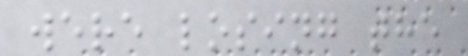were losing the
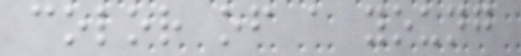color of a young
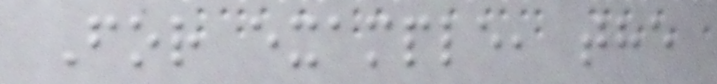For example, the
